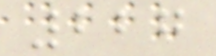227
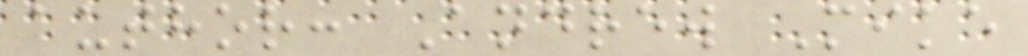author: Andrew Mike
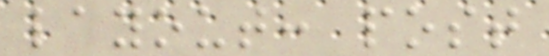layout: post
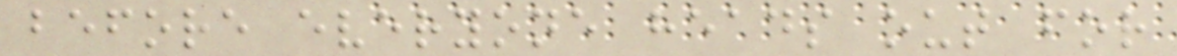before everyone heads out for
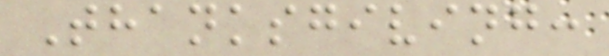Thanksgiving:
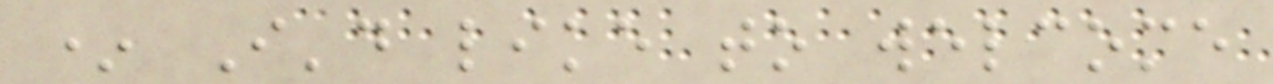* I'd like to welcome
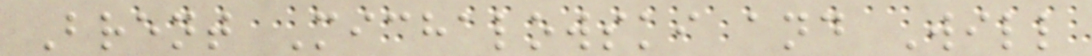Brent Michalowski and Will
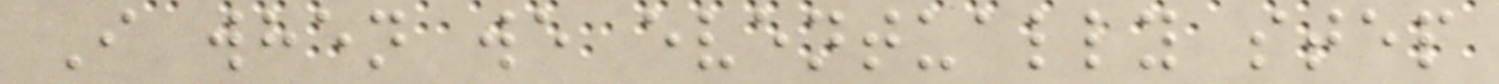I when we eventually step
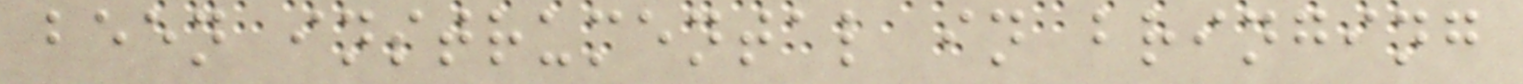been instrumental in bringing
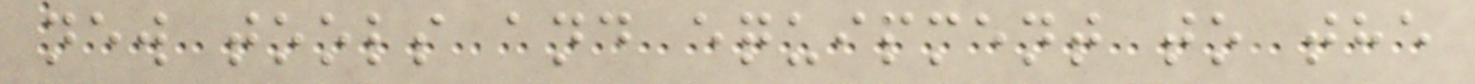new tools and equipment to the
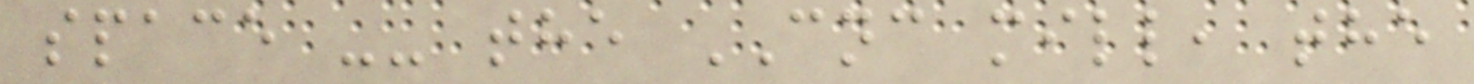space -- the CNC mill, the
